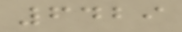6429
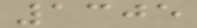1305
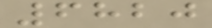6820
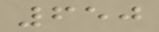650
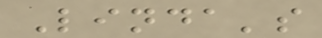Linda's
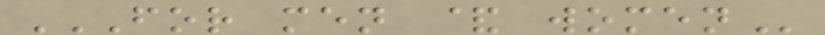FOR MEN & WOMEN
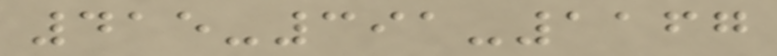415-391-1167
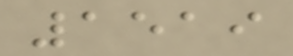1519
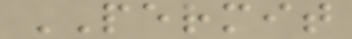PERMIT
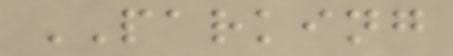PARKING
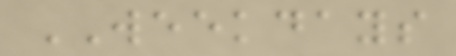WEEKDAYS
